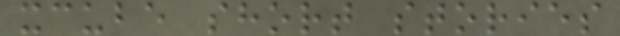xcube short stories
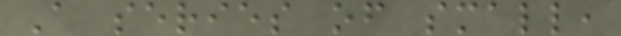A series of small,
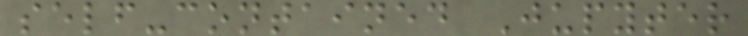self-contained Jupyter
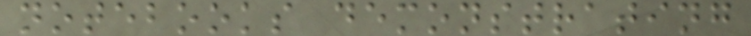notebooks demonstrating
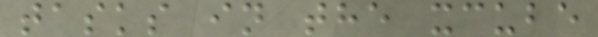tasks in the xcube
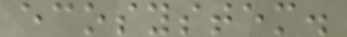ecosystem.
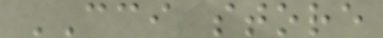CCI store
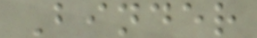Binder
